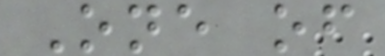One of
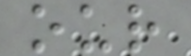our
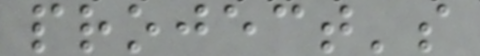project's
